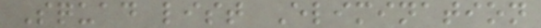Squad list Elimination
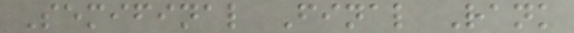Semifinal Final Rank
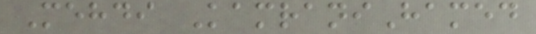Mehdi KamraniHamed
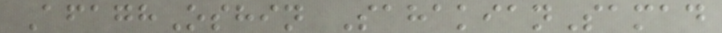AfaghOshin SahakianSamad
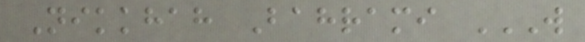Nikkhah Bahrami W
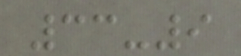33-9
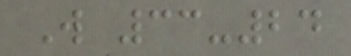W 33-24
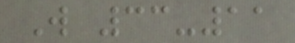W 33-11
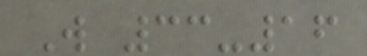W 33-16
